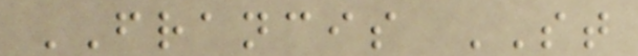FRANCIS ST
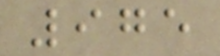975
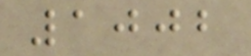1002
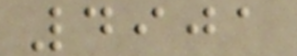4901
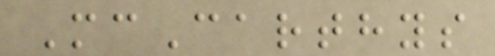McCarthys
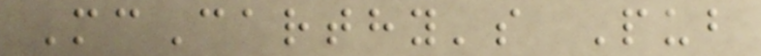McCarthy's Pub
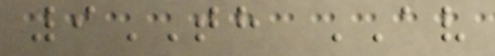9TH AV
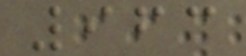963
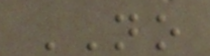NO
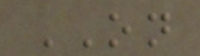ON
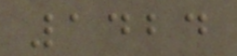1424
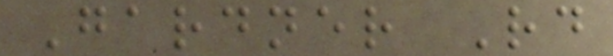Gardner Rd
